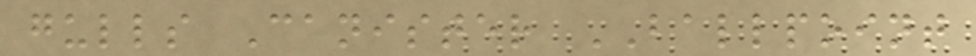gulls Canister BALLPOINT
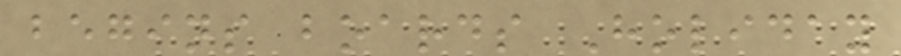begins boards Holiday
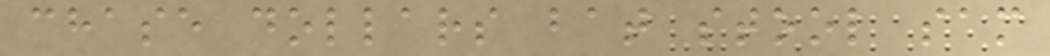chase dollars bat stool sam
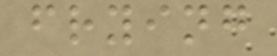frying
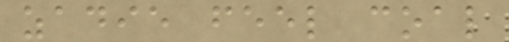zadie feel coal
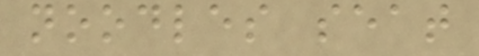noodles seat
